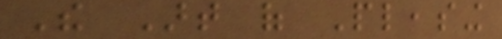The Art of Pleasing
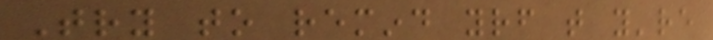Try to remind yourself that you're
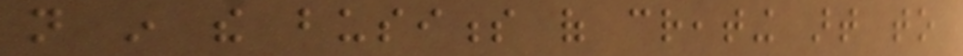not in the business of creating art to
